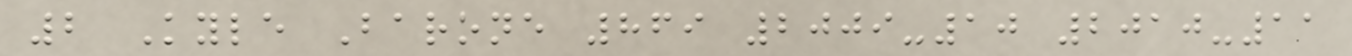2 Kyle Barone 869 2009-10 2010-11
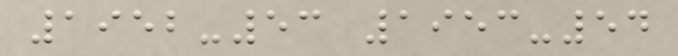1952-53 1953-54
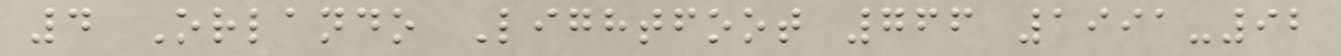4 Orlando Lightfoot 766 1991-92
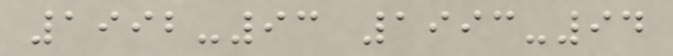1992-93 1993-94
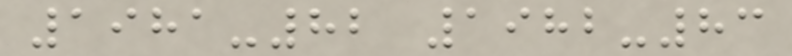1981-82 1982-83
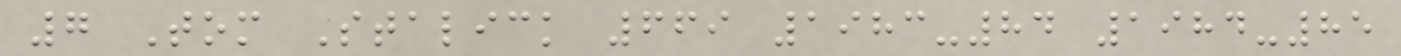7 Tom Stalick 669 1983-84 1984-85
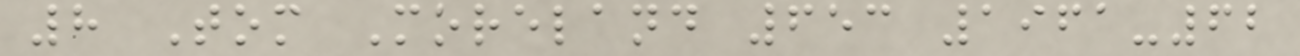8 Tom Moreland 653 1961-62
